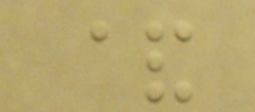&
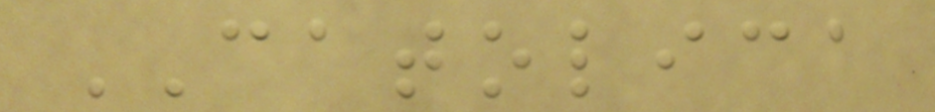CATOLICA
